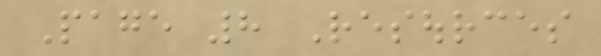Page 8 Resources
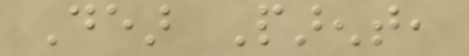Dear Parent,
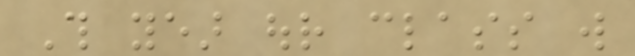This year our class will
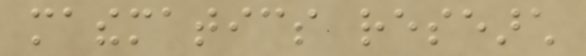mathematics research
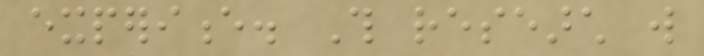experience. This research will
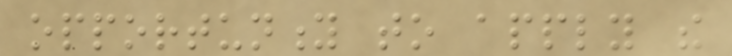opportunity to apply the
